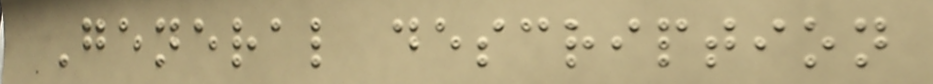General description
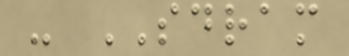- SDRAM
